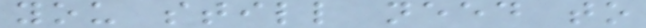you still need to
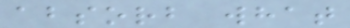absorb what
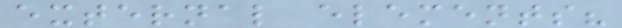external elements?
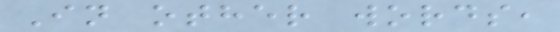In other words,
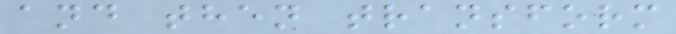and then transform
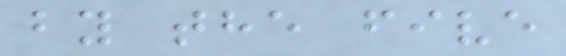by the five
